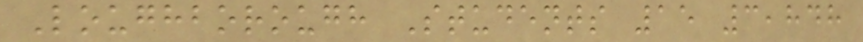Loughborough Students 15 3,848
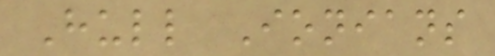Hull Ionians
